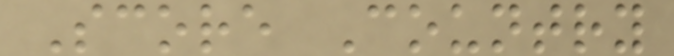Score Country
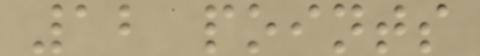12 points
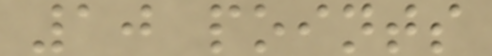10 points
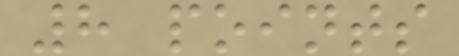8 points
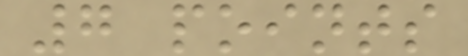7 points
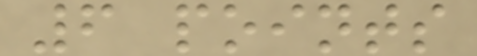6 points
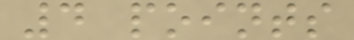4 points
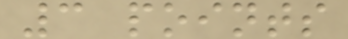3 points
